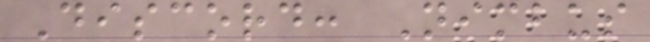Discord: Nimbus
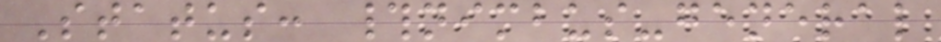Status: #nimbus-general
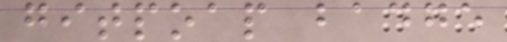gitpoap badge
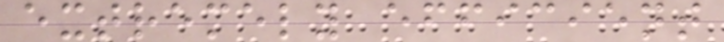extremely efficient
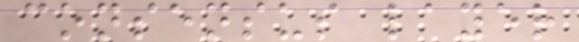consensus layer
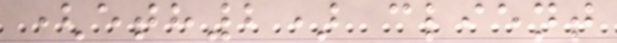(eth2) client
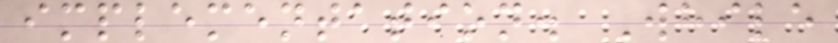implementation. While
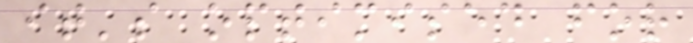it's optimised for
